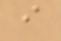i
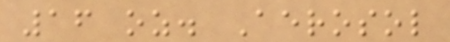16 oz. Aerosol
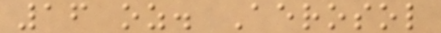16 oz. Aerosol
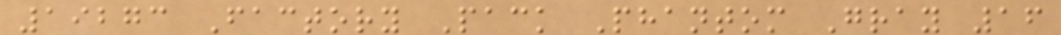19273 Factory Pack Phantom Gray 16
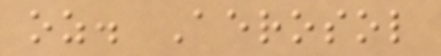oz. Aerosol
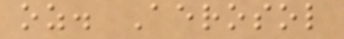oz. Aerosol
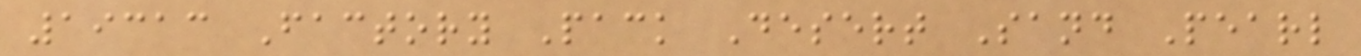19313 Factory Pack Desert Sand Pearl
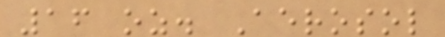16 oz. Aerosol
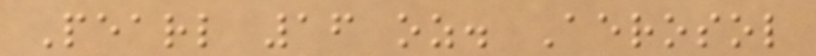Pearl 16 oz. Aerosol
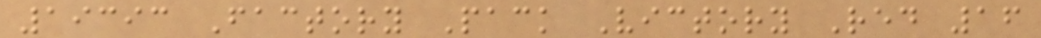19393 Factory Pack Victory Red 16
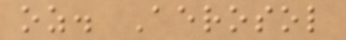oz. Aerosol
